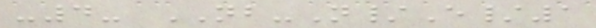-4- NB-N/E/1
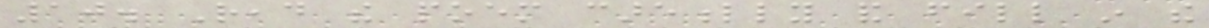10. Read the poem carefully and fill in the
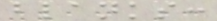blanks:
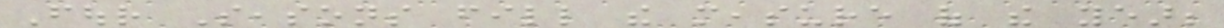Four Seasons fill the measure of the year;
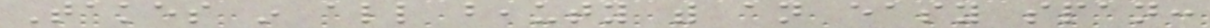Takes in all beauty with an easy span:
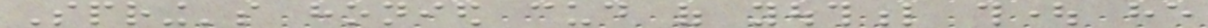Spring's honied cud of youthful thought he
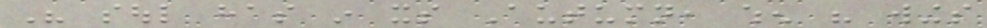His soul has in its Autumn, when his wings
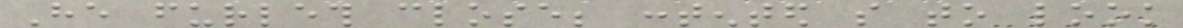He furleth close; contented so to look
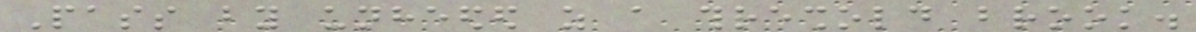Pass by unheeded as a threshold brook.
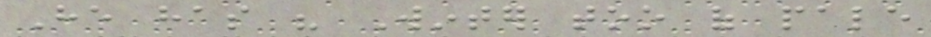He has his Winter too of pale
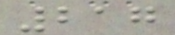217
